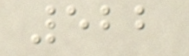522
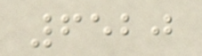6520
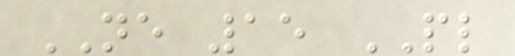NE 15 PL
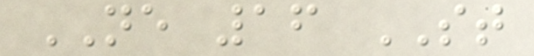NE 16 ST
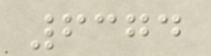6374
